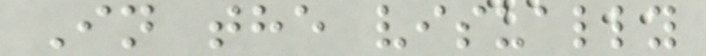In the visually
